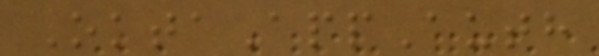OktaAppAuth
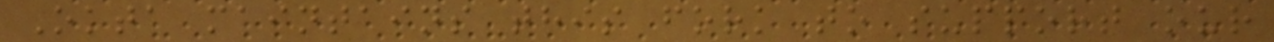Okta maintains this fork to support our
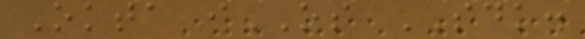Okta iOS SDK.
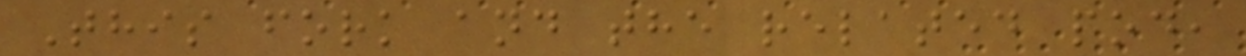This fork and the related pod,
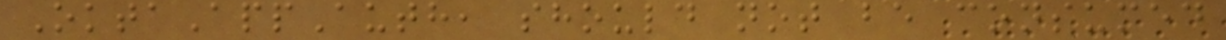OktaAppAuth, should not be consumed
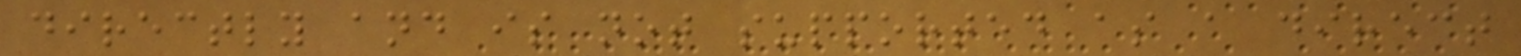directly and is not supported as a direct
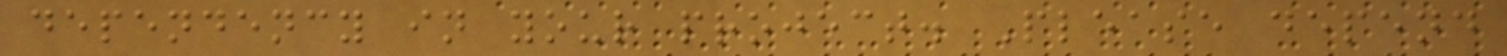dependency in your project. Please depend
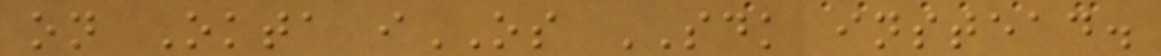on Okta iOS SDK instead.
